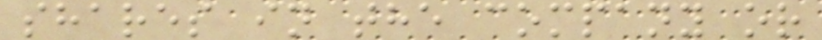shares in the company or
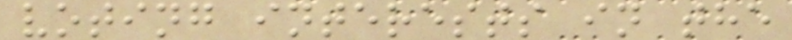voting interests in the
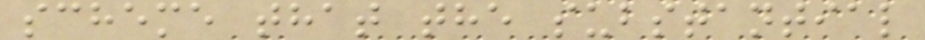scheme that the substantial
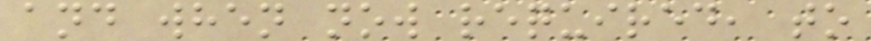and when now required, to
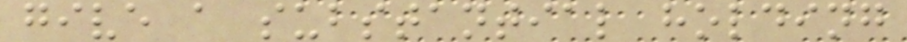give a substantial holding
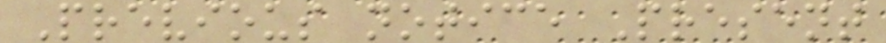Previous notice Present
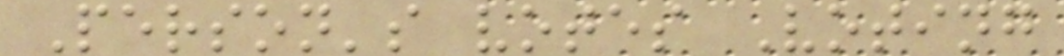Person's votes Voting
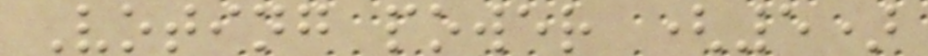Voting power (5)
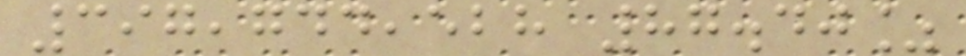397,744,528 87.40%
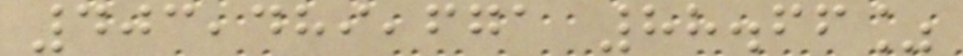403,489,671 88.66%
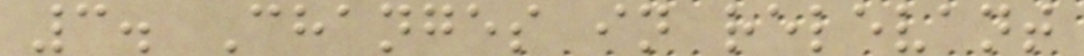3. Changes in relevant
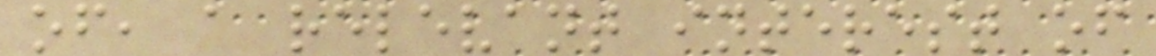of, a relevant interest of
